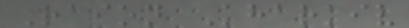Raion Kharkiv
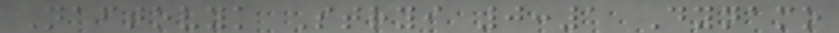Naftovyk Stryi 0:1 Dynamo
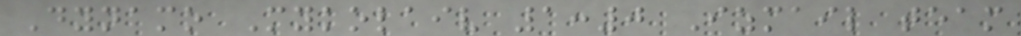Dynamo Mykolaiv 1:0 Izmail team
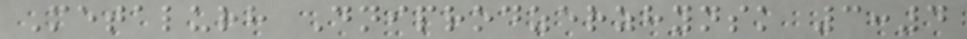Metalurh Dniprodzerzhynsk 3:4
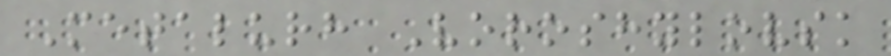Metalurh Voroshylovsk
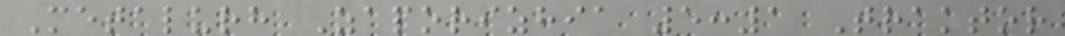Metalurh Zaporizhia 5:1 Traktor
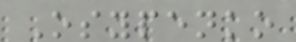Osypenko
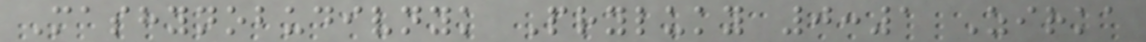Mashynobudivnyk Pryluky 0:1 Zirka
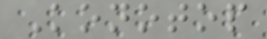Konotop
